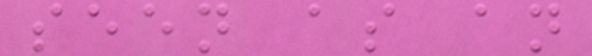seen as an
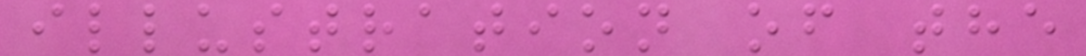illustration of the
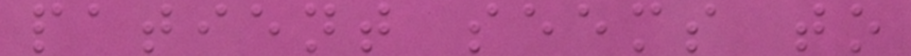patient seems to
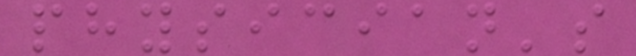physician's
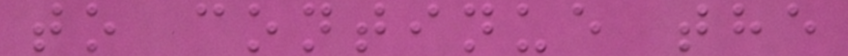to continue the
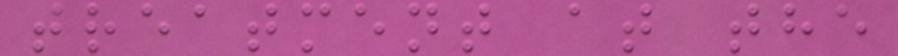treatment at the
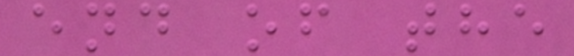end of the
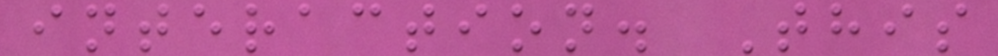interaction. This
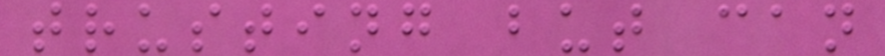trusting but can
